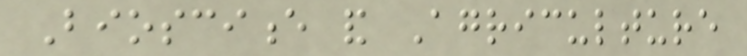Bioscience and Agriculture
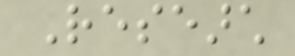Research
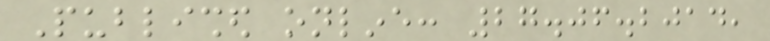Published online: 27.06.2014,
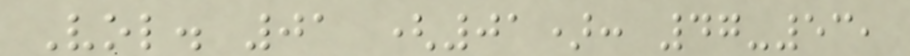Vol. 01 (01): 47-53,
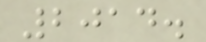2014.
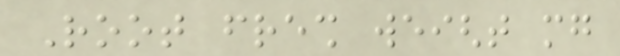Root fresh weight mg
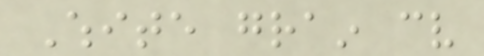White grain cv
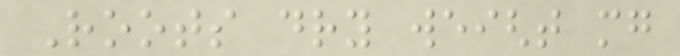Roots dry weight mg
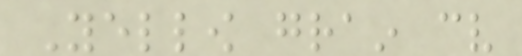Yellow grain cv
